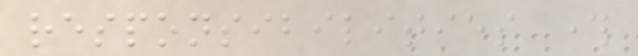responsibilities through
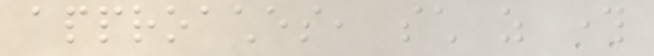approaches, such as through
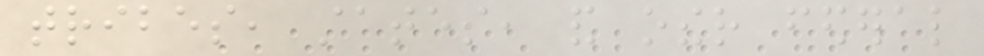tribes, states, and other federal
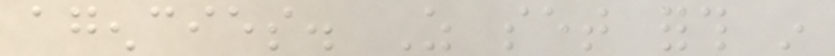agencies. As set forth in
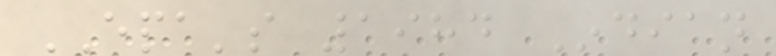EPA's 1984 Indian
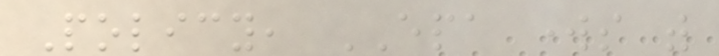Policy, EPA works with
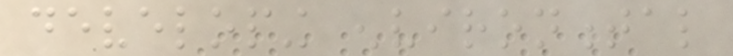developing environmental
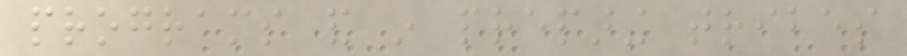programs and in preparing tribes
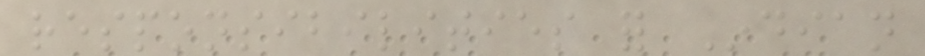responsibilities for Indian
